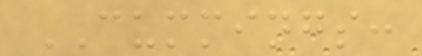CUMMINGS:
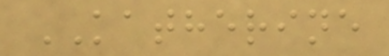KATHERINE
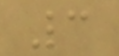3
